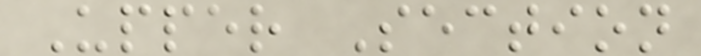Upper Section
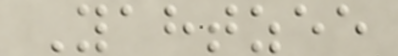Yahtzee
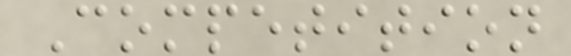Competition
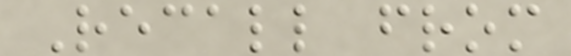Recall from
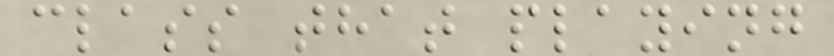class that playing
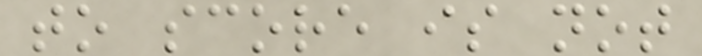to score is not
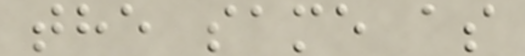the same as
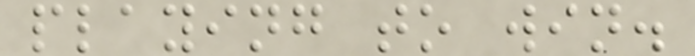playing to win.
